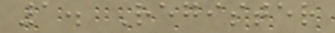1. Register
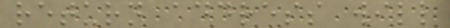return address will
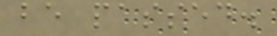be passed.
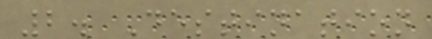2. Destination
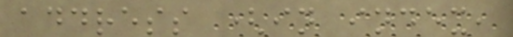address (in index,
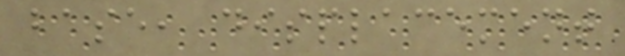base, displacement
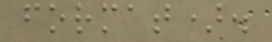format).
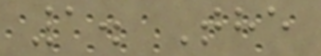1. The
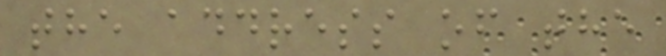the address of the
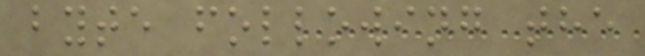byte following the
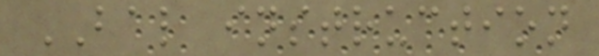BAL instruction
